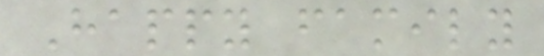Happy family
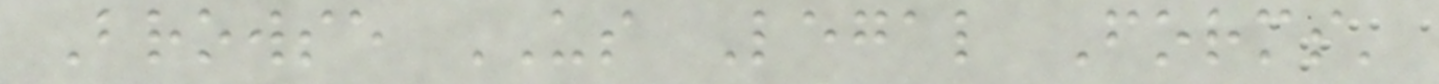Browse US Legal Forms'
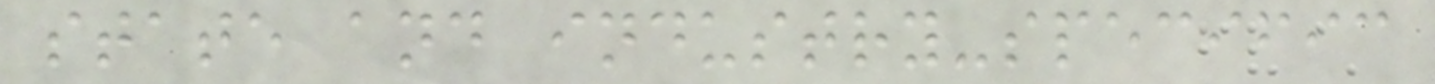state and industry-specific
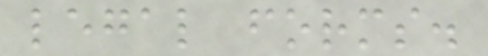legal forms.
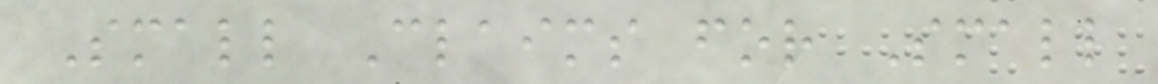Small Claims for Small
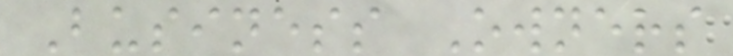Business Owners
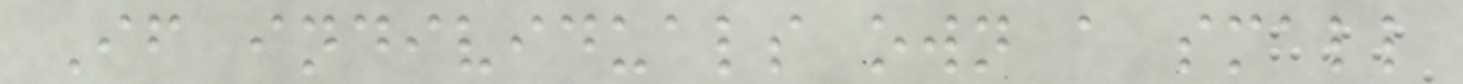If individuals own a small
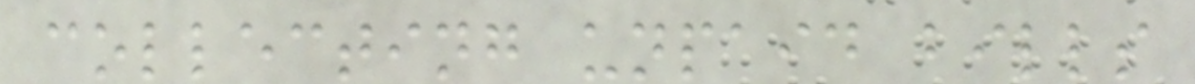collecting unpaid bills
